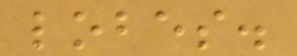lobes.
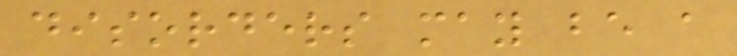disorders may be a
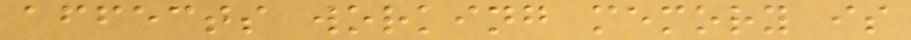affects working memory is
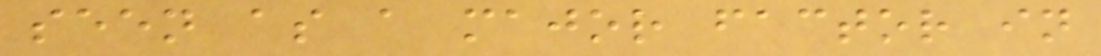seen as a major factor in
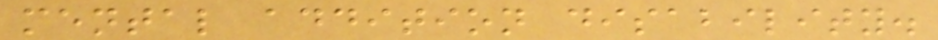mental addition disability.
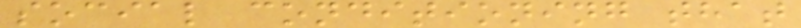social conditioning that
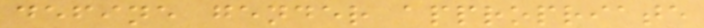define gender appropriate
